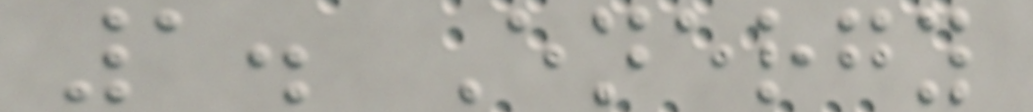1. Energy
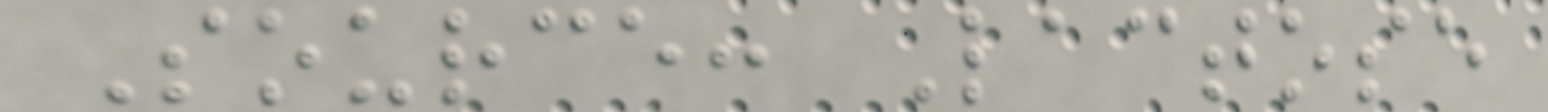Source: Lactose
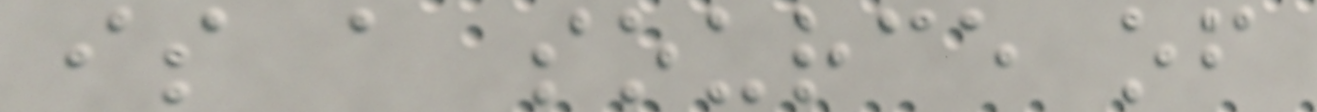is a source of
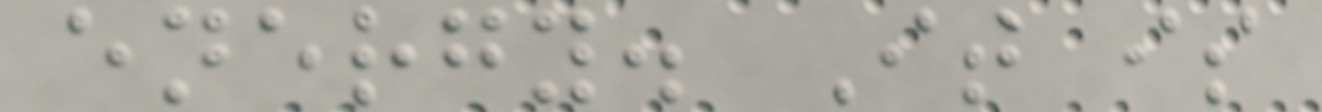energy. It is
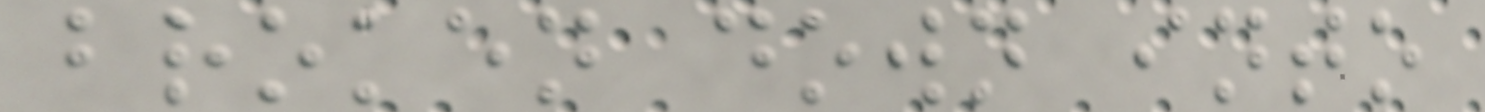broken down into
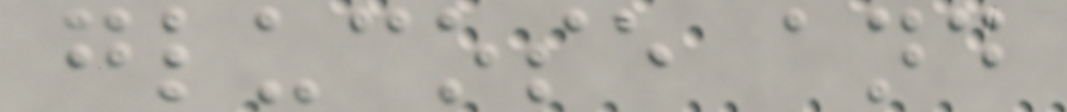glucose and
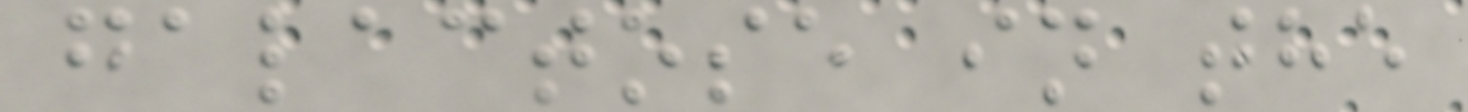galactose in the
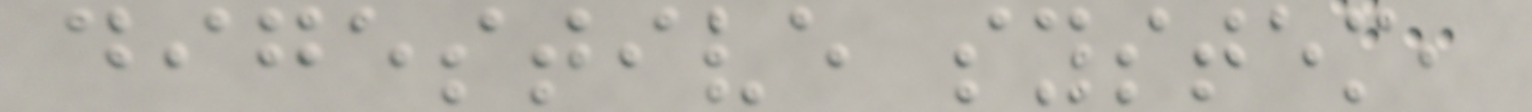digestive system,
